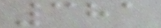381
